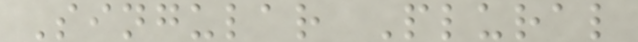Singular Plural
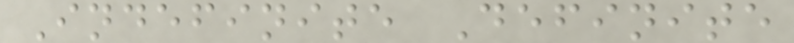Indefinite Definite
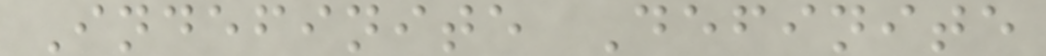Indefinite Definite
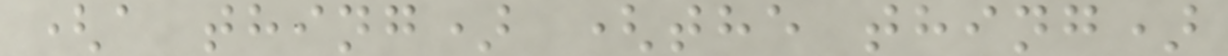(a thing) (the thing)
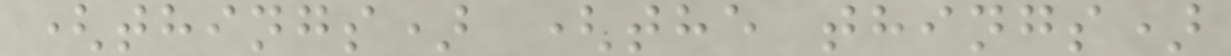(things) (the things)
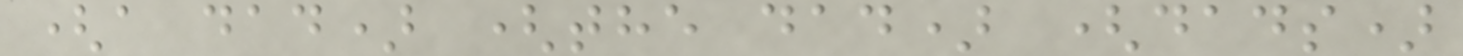(a dad) (the dad) (dads)
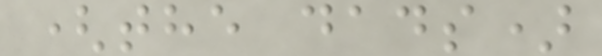(the dads)
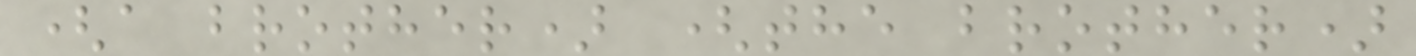(a brother) (the brother)
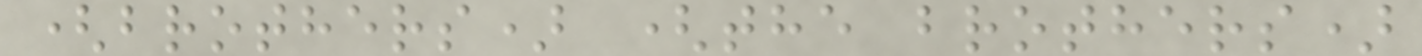(brothers) (the brothers)
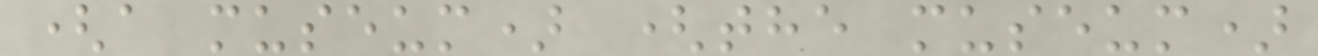(a museum) (the museum)
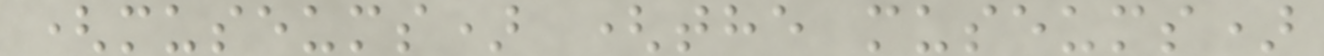(museums) (the museums)
